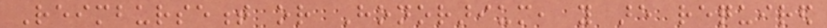Reimbursement or Honorarium, you are required
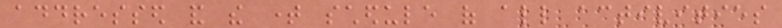addressed and the time schedule of all activities
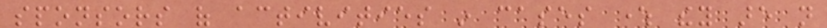sponsors of activities in cases where they are not
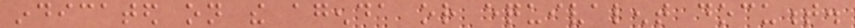indicated on the agenda or equivalent document.
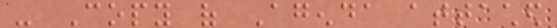- Copy of Agenda attached
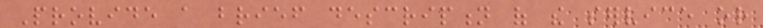Provide a brief description of the service or
